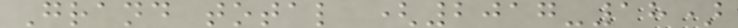Grand total (2017-18)
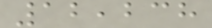12,238
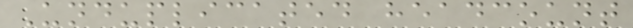Unduplicated headcount
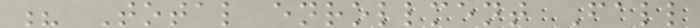? Total enrollment Fall
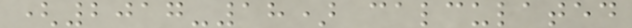(2017-18) calculated
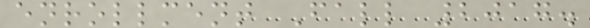enrollment Fall 2017.
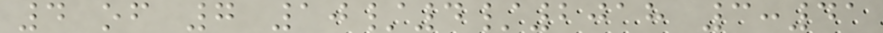4 of 7 10/4/2018 3:41
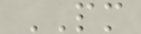PM
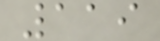119
